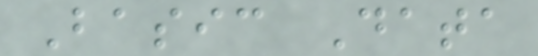Basic Data
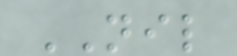NIL
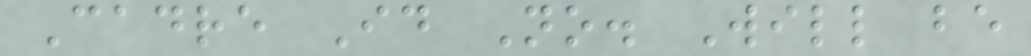Cadre Id No. Will be
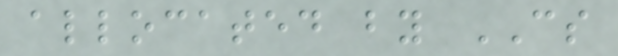allocated by CS
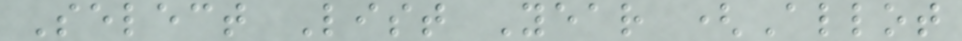Select List Year (Allot
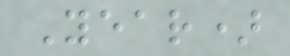Year)
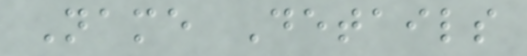Name Details
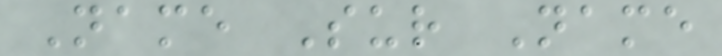Name Sur Name
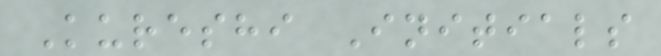Kureshi Initials
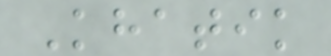Khatik
